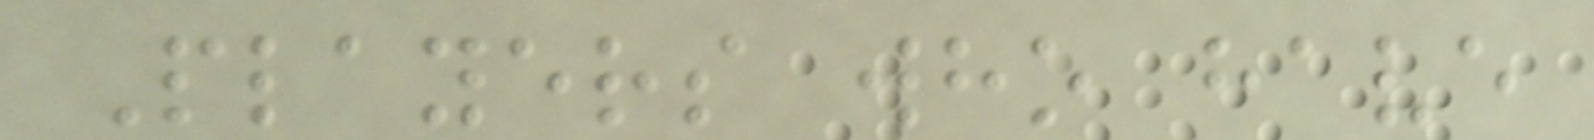Players who have
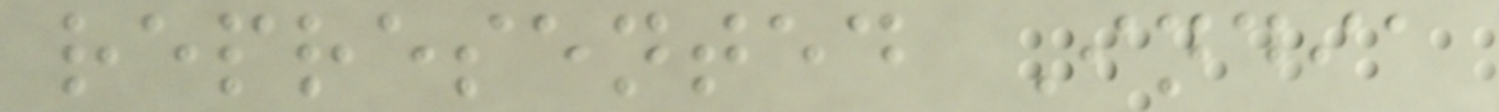represented India
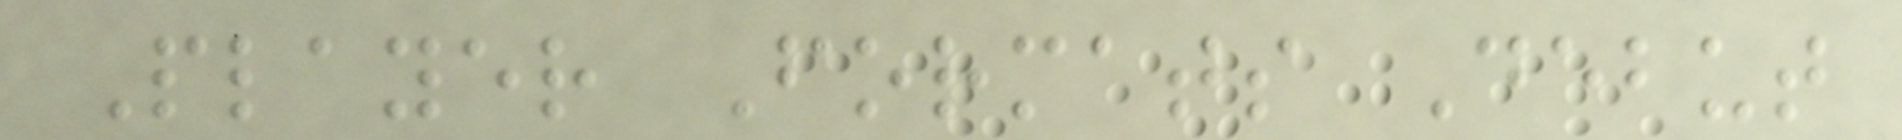Player Formats Debut
